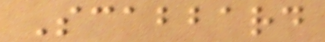Scabbard
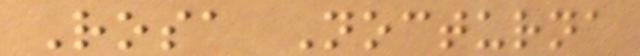Rosa Nocturna
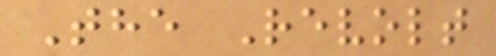The Revolt
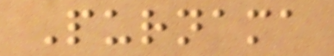Purnama
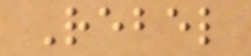Rebel
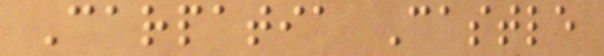Carpatia Castle
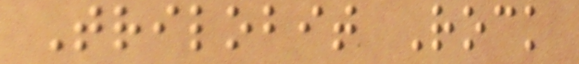Trilobit Rock
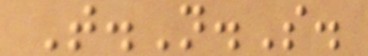T.N.S.
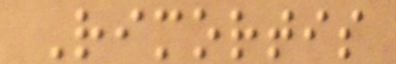Rimortis
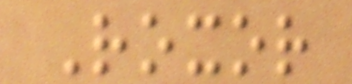Roxor
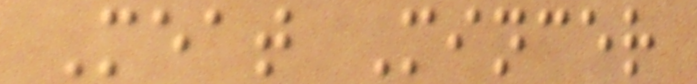Meat Mincer
